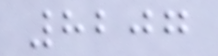8207
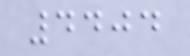4404
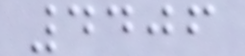4406
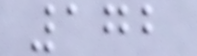172
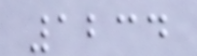1234
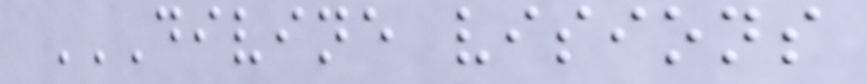DIVINE VISIONS
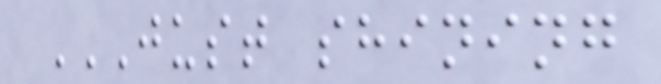JUST SHINING
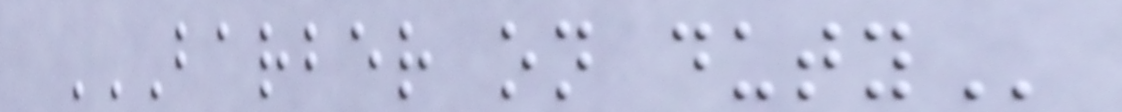BARBER ON DUTY
